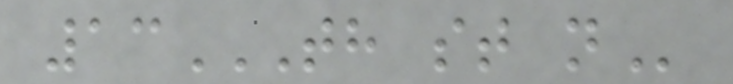13TH ST N
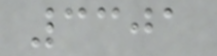3301
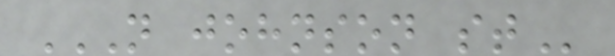N JOHNSON ST
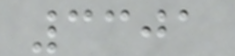3301
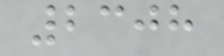2308
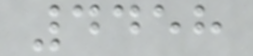4458
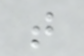t
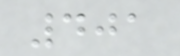401
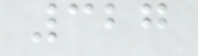327
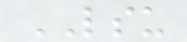LSU
